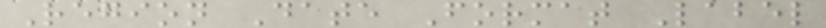Region Date Format Label
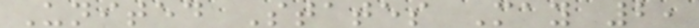United States May 2,
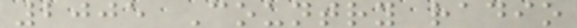2005 Country radio
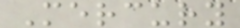Mercury
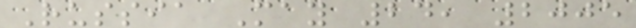Russia May 24, 2005
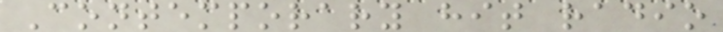Contemporary hit radio
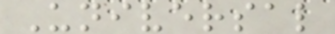Universal
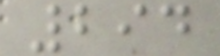294
